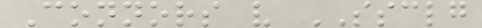Connors v SSCLG
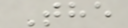The
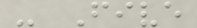- Five
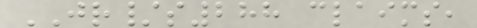JR/s288 claims,
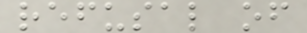refusal of
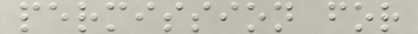permission for
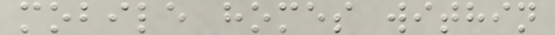mobile homes within
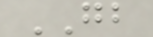GB
